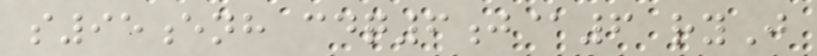s95enh cdq6j@6 ryJ
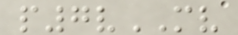p7vMV
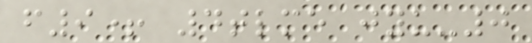f9+ 4tlme jyu-0
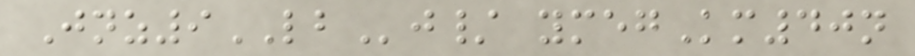Jnz9LBj/ ymegKm40n
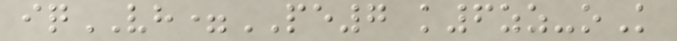iqVH=PE7 k6zz-oK
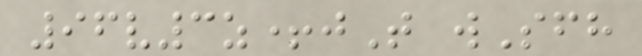96v3z+jT wSfh
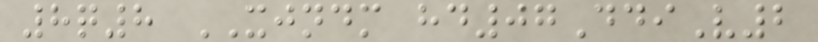8q8 XJNDM hd07DdiV2
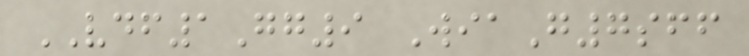VDF1Gg9 WiaG7sff
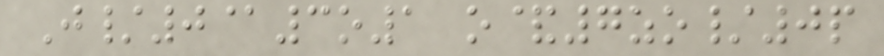J/0@3o1 o&7zo/0p
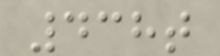438t
